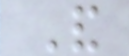And
